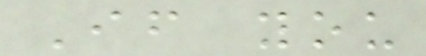If you
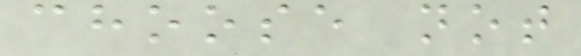choose not
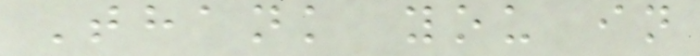Thank you in
